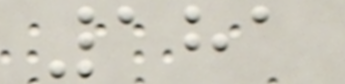181
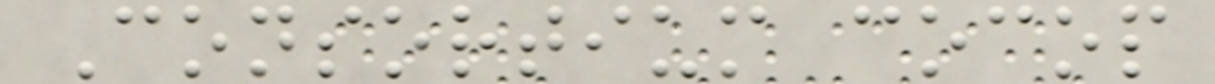Consortium cocop
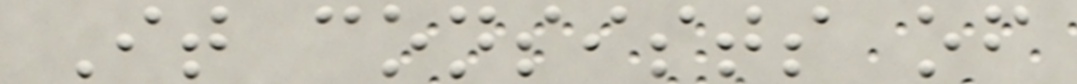It consists of
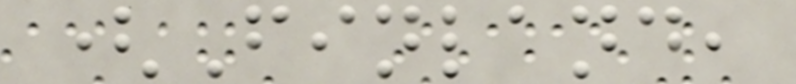(Finland,
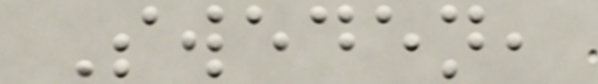Sweden,
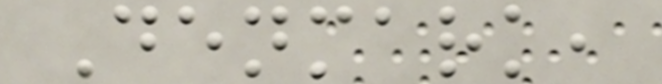Denmark,
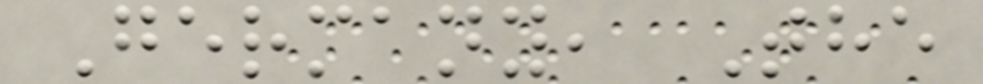Germany, The
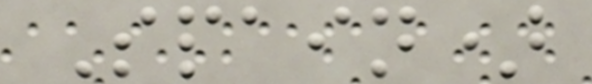Spain)
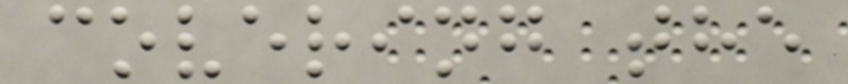covering the
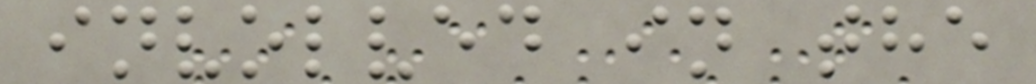involved in the
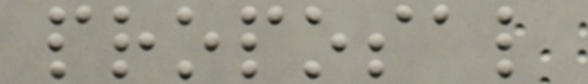proposal
